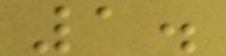1.
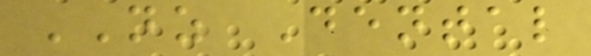NZ Dental
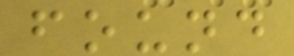found
